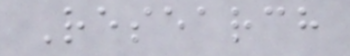Research
